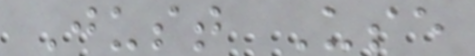Just Use
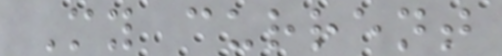My current
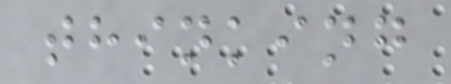thinking
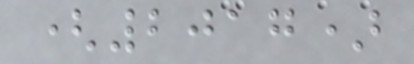(2017)
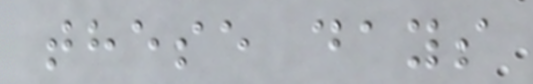these days
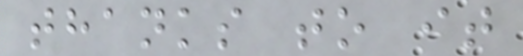thanks to it
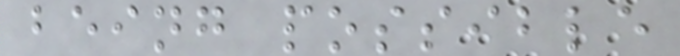being possible
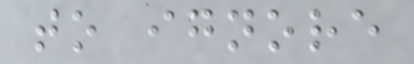to ignore
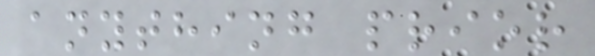anything prior
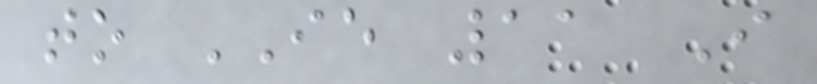to IE 11 I
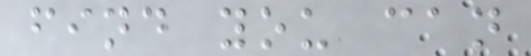find you can
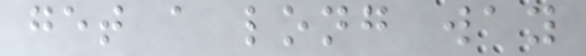get a long way
